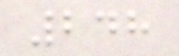248
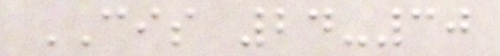CIS 24-30
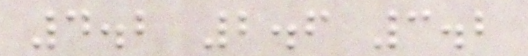4.2 2.6 3.2
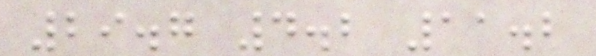29.7 4.2 11.2
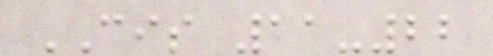CIS 11-22
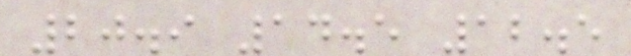20.9 14.5 12.5
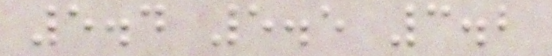5.4 5.5 3.2
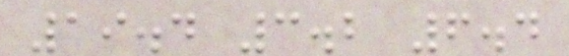19.4 3.2 6.4
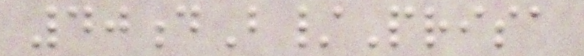40dB/Prisa
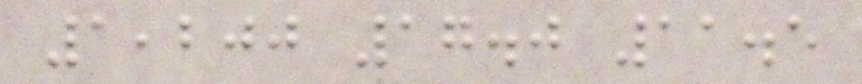1,200 17.0 11.5
